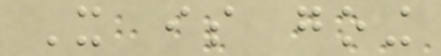It is going
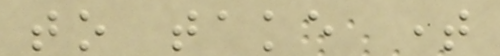to take time
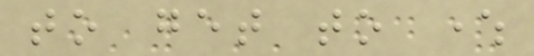to get to where
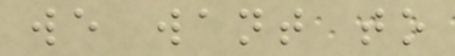we want to
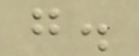go.
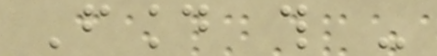Found this -
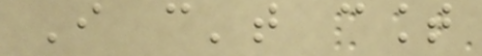I can't count
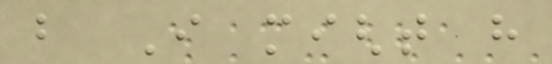but I might have
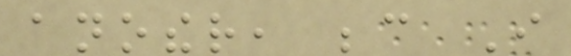another, because I
